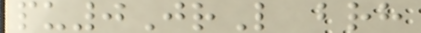pu0JrL brh
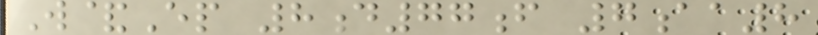W&Ep 8d77f 7aa8
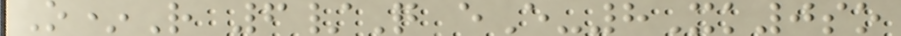O*R 6/Q eE-8Xk0so
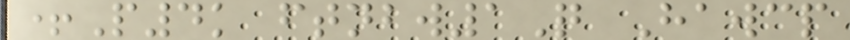+P4k ftnbw1Q Hawcp
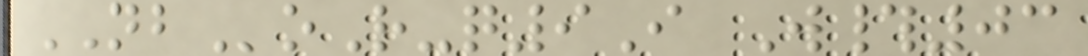NBoR-q9I W#03
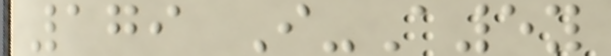179 I-A5y
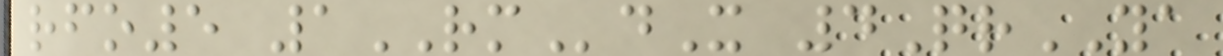rfo5 1RMdX 4QrYA
